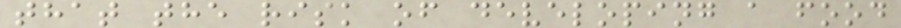that the risk of developing a food
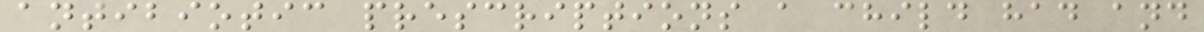antibiotic prescriptions a child had and
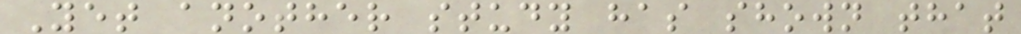Yet another study has shown that
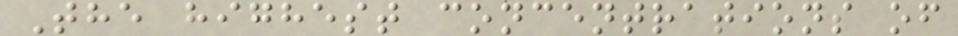The highest concentrations of
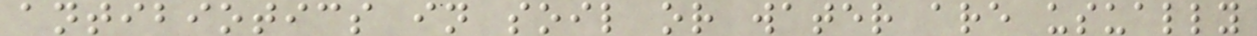antibiotics in soil or water are usually
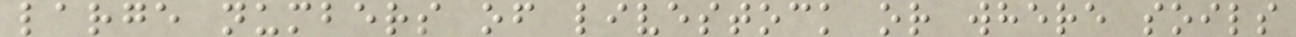large numbers of livestock or where soils
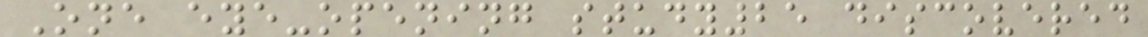One eye-opening study25 discovered
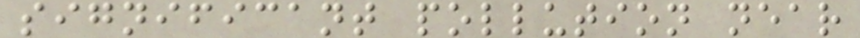significant pollution near
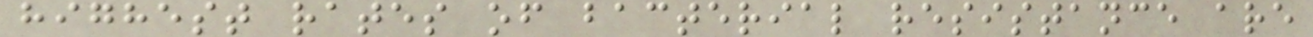highest rates of bacterial resistance are
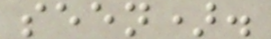seen).
